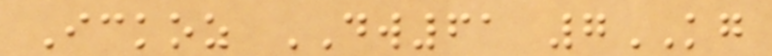Ickoz DW61 7KG
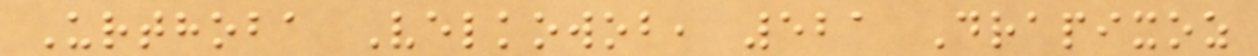Urthoba Velkowob, 521 Drapixoz
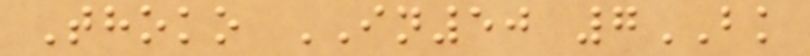Thoko IN50 7BK
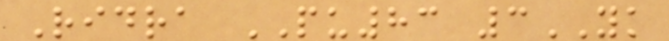Ridra PU83 3YK
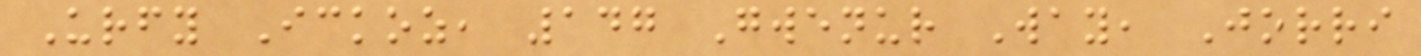Urfy Ickoz, 147 Gwenur Way, Jorri
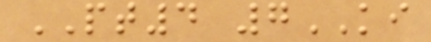PT4 7KI
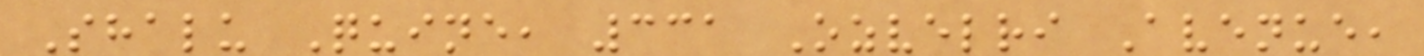Shalu Quine, 331 Ozvelri Avenue,
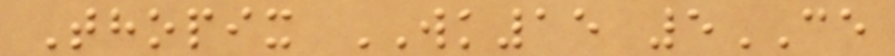Thopix WK15 5CE
